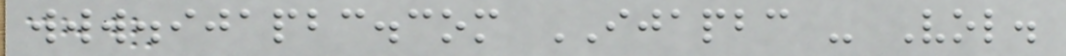www.ijapbc.com IJAPBC - Vol.
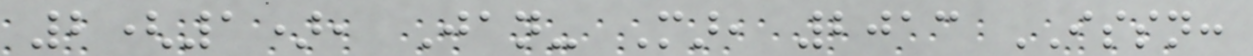2(1), Jan- Mar, 2013 ISSN:
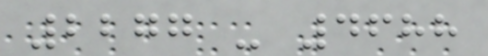2277 - 4688
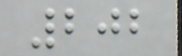202
